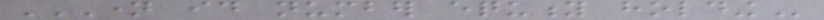NAME ID NUMBER EQUITY HOLDING
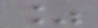%
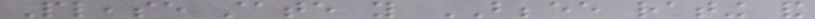Please state you BBBEE rating and
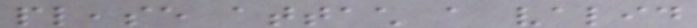please attach a valid
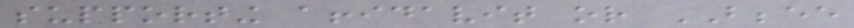supporting affidavit or BBBEE
